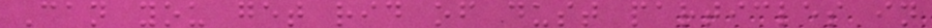Can you get rid of dust particles in
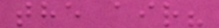the air?
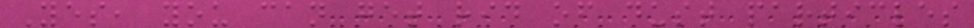Yes, you can get rid of dust particles
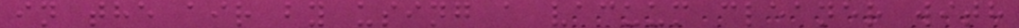in the air by using a vacuum cleaner with
